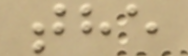the
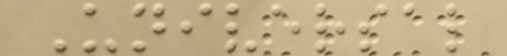Universal
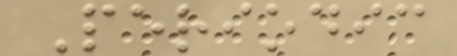Periodic
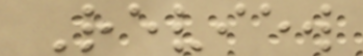Review
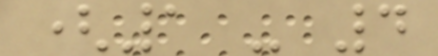(1 - 4
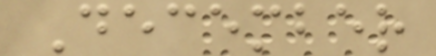December
